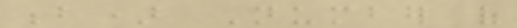b) Number of
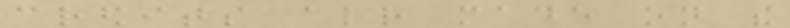credits already made on the
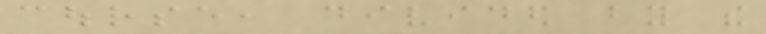course, divided by the
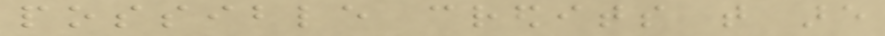possible credits that are
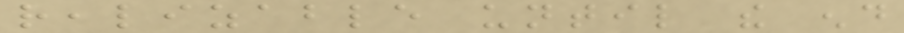realizable until the end
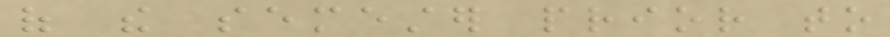of the semester prior to
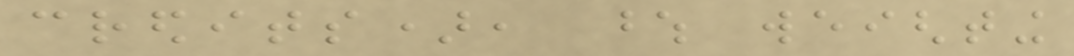credits), whose weighting
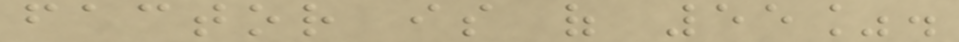factor is of 55%.
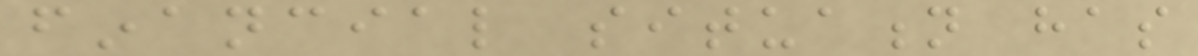financial situation has
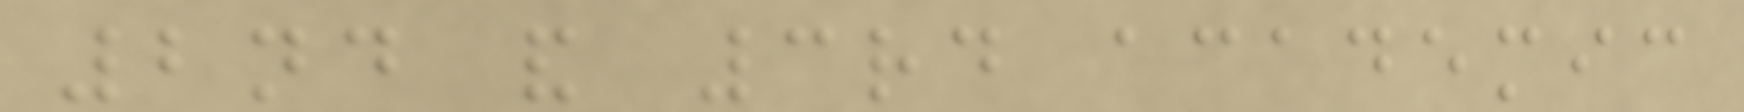2nd and 3rd academic
